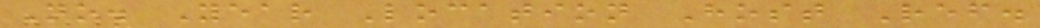No. Year Location Host Ref.
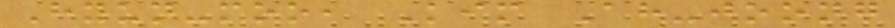Hyun-moo, Kim Ah-joong
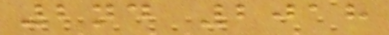2nd 2018
